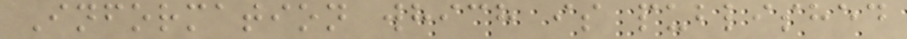Information which is published
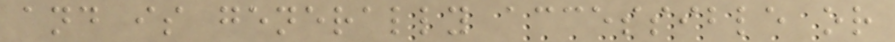and is generally accessible or
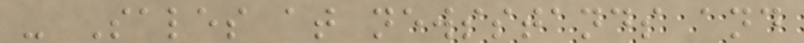- Sales at newsstands and
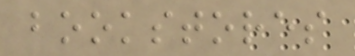bookstores
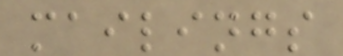mailings
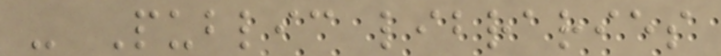- Public libraries
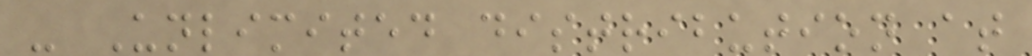- Unlimited distribution at
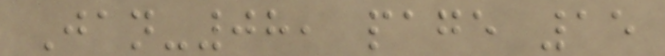Jan-08, page 15
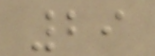29
